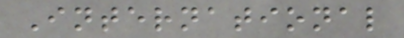International
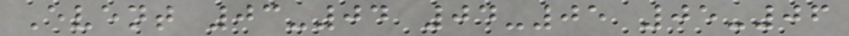Event 03-04 04-05 05-06
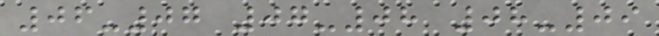06-07 07-08 08-09
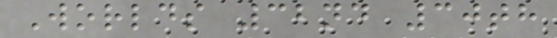Worlds 32nd 30th
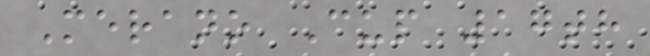Merano Cup 17th
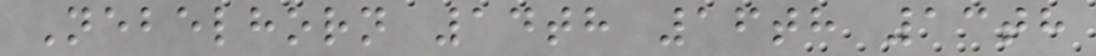Nebelhorn 14th 16th 13th
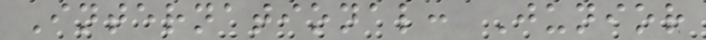International: Junior
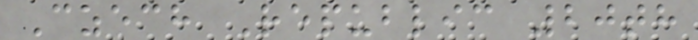Czech Republic 20th
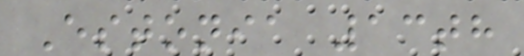Estonia 13th
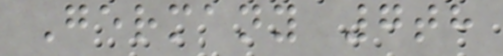Germany 7th
